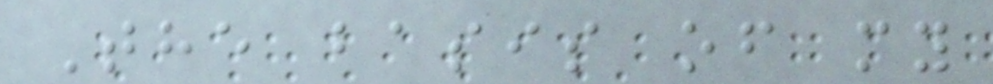The basis of my
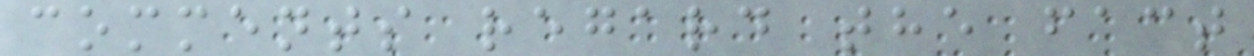comments regard the fact
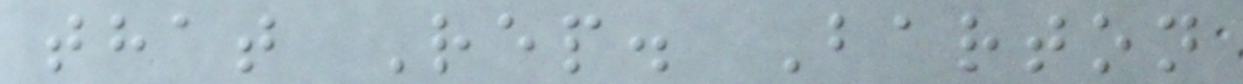that Rep. Barton
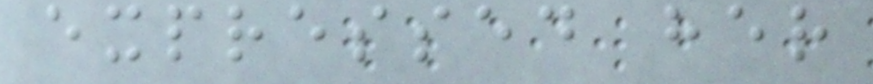expressed her
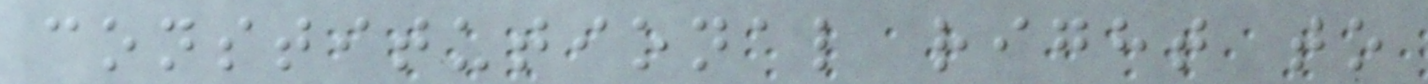constitutional right to
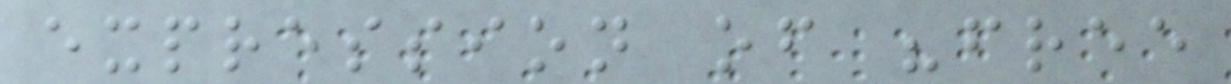expression of "free
